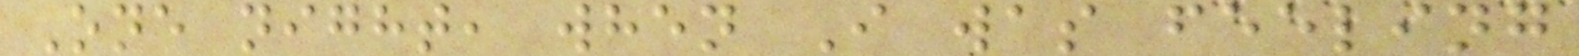One night, when I was feeling
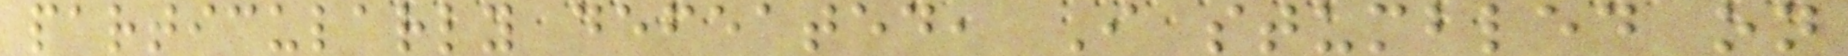particularly defeated, I stumbled on
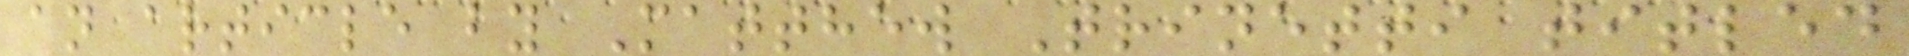an article by Matthew Trinetti titled
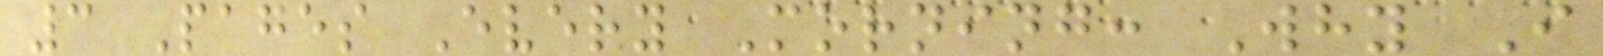3 Pages Every Morning: Why I
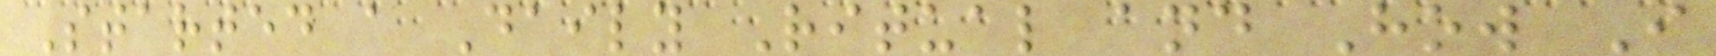Started a Daily Ritual and How I
